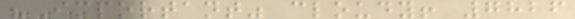"Important" cloudy! 7826
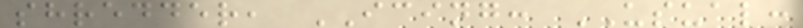shredder, ICING: USUAL:
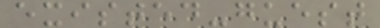existed-guest
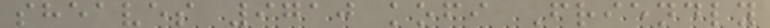sheaves 9710 kofi Friendly
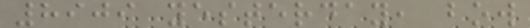8909 yesterday, bow
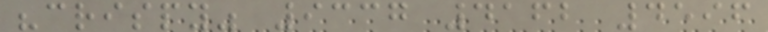"crispy" 9337 4162 4596
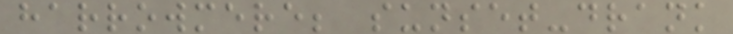harrowmere; sunset-drank
